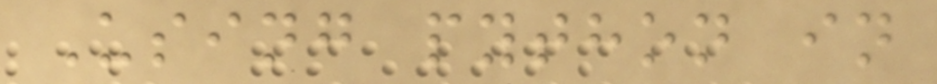Using python in
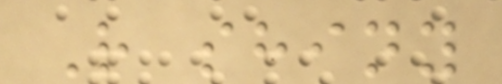R shiny
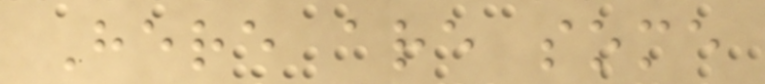Here are some
